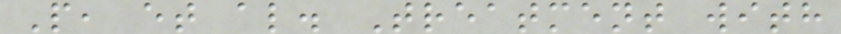P, et al. Treatment with
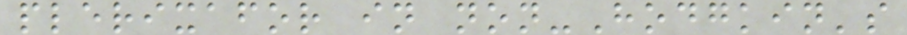plerixafor in non-Hodgkin's
